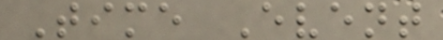Time Event
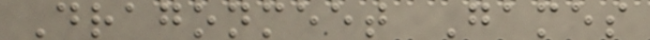Dragonmeet Games
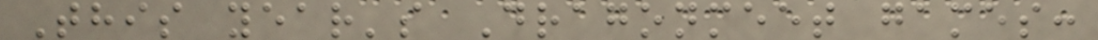This year's Dragonmeet games:
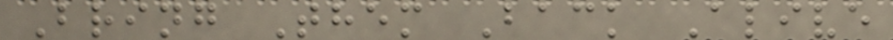Bring Them Back Alive
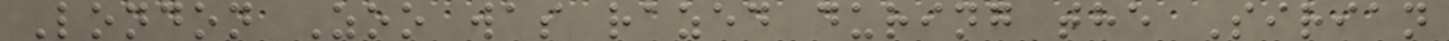London Zoo was razed during the Sirian
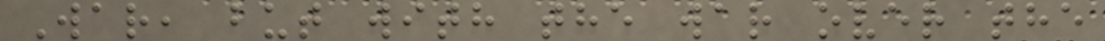War, but with the war over the
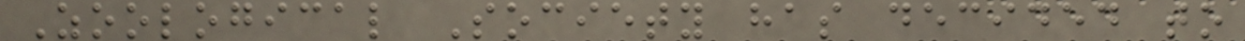Zoological Society has decided to
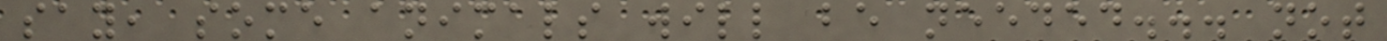say, some animals will be needed... not
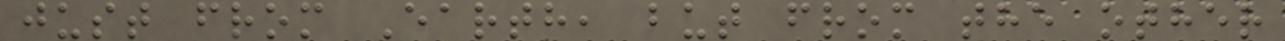just from Earth, but from the other
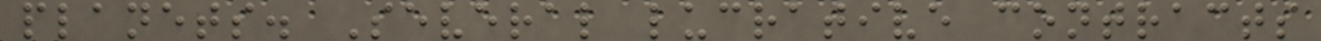planets. Several lucrative contracts
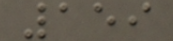159
